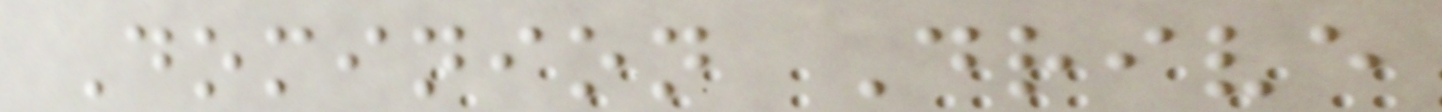Dominion Drive
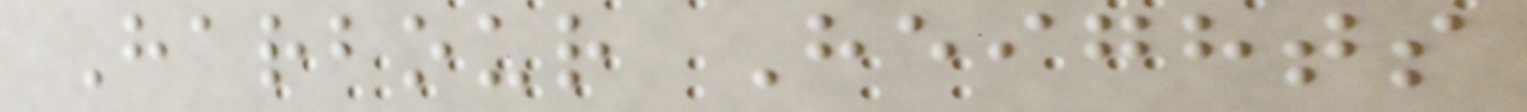Harbour Heights
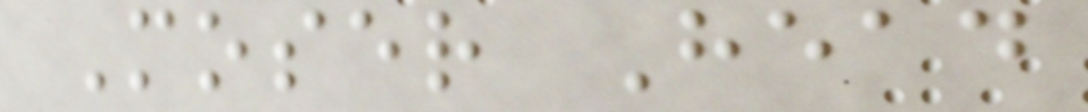Moser Head
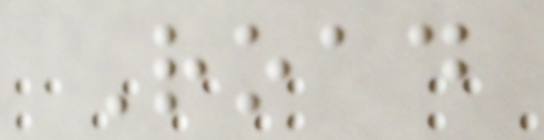Road
